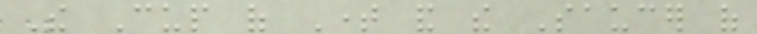The Cup of Time and the Saucer of
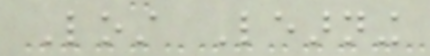Lost Learning
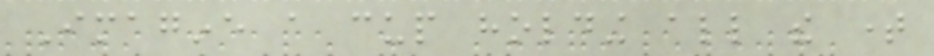Imagine a cup holding all the time
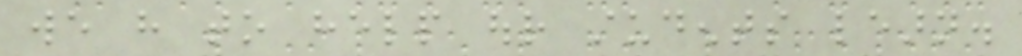we have to help our students learn.
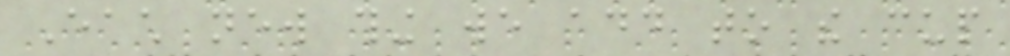Each new thing we add to the cup
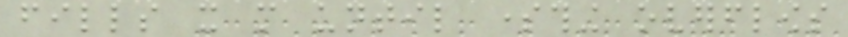fills it more until something overflows
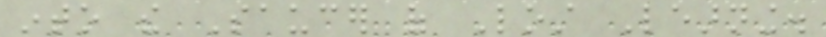into the Saucer of Lost Learning.
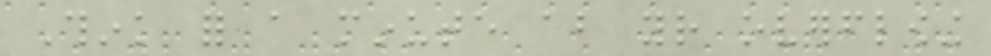Think for a minute about your overflowing
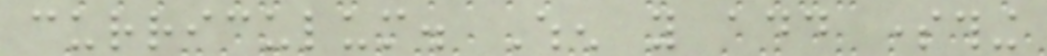curriculum. When you add something
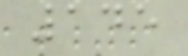145
